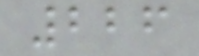226
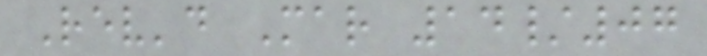Rev'd Mar 14/07
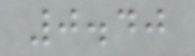0.40
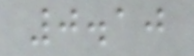0.10
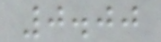0.00
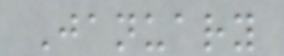January
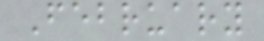February
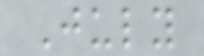July
